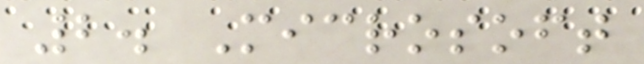2. Microsoft
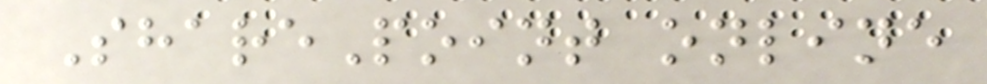SharePoint online
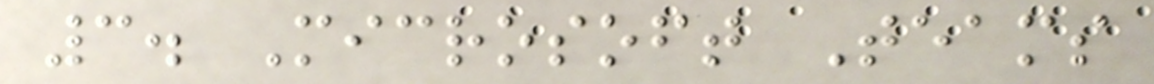3. Microsoft Teams
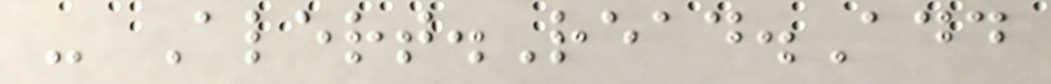- Alert.Read.Add
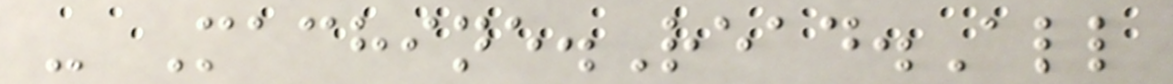- Machine.Read.All
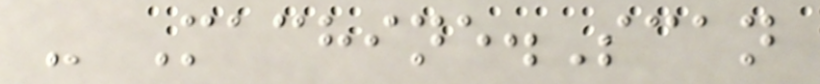- Machine.Scan
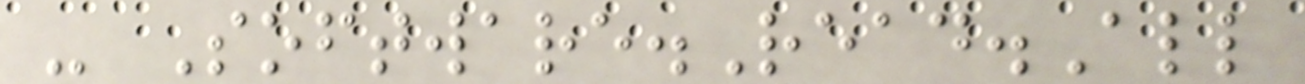- Software.Read.All
